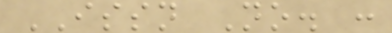ISSN No. :
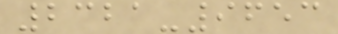2321-9653
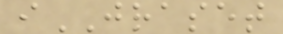iJRASET
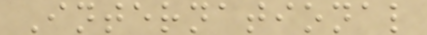International
